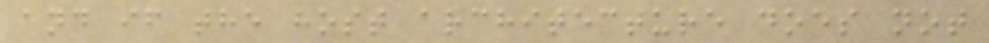and if the host architecture does not
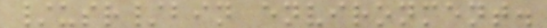/usr/bin environment.
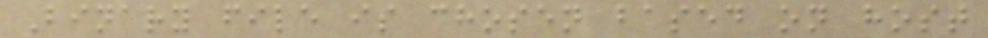Binary file is chosen based on host
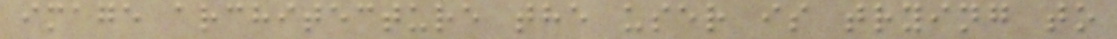image architecture the user is trying to
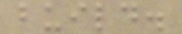build.
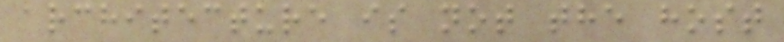architecture is not the host
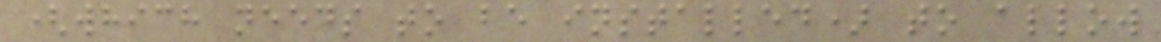(which needs to be installed) to allow
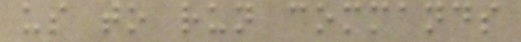us to run commands
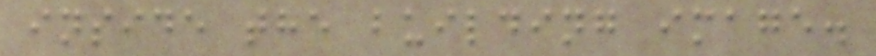inside the building image.
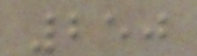250
